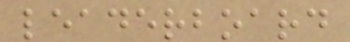leaderboard
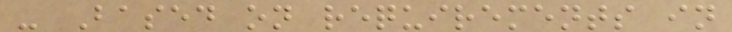- Based on requirements in
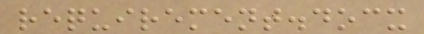requirement.docx
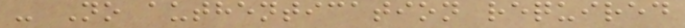- No authentication required
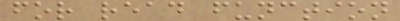for read function
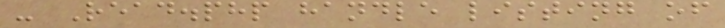- Read.php handle listing of
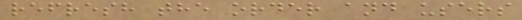refresh the order and users
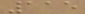115
